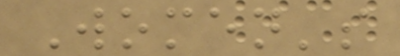Women's
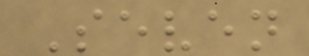Seven
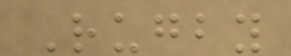Rugby
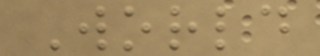World
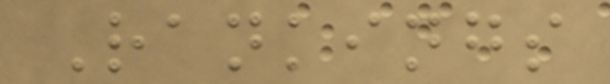Rankings
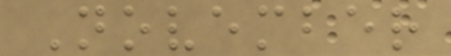November
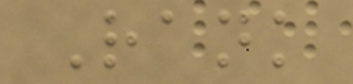Rank
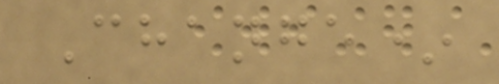Change*
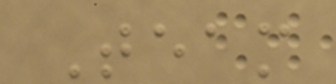Team
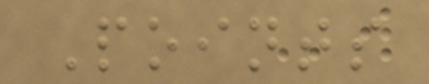Points
